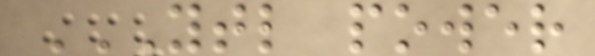YTL POWER
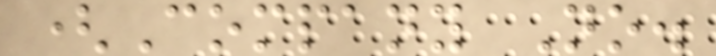(Company No.
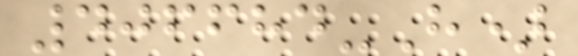406684-H)
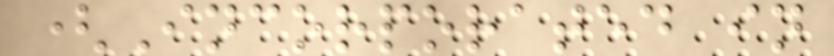(Incorporated in
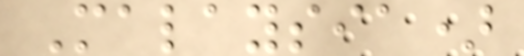Malaysia)
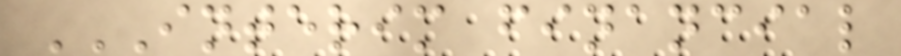INTERIM FINANCIAL
